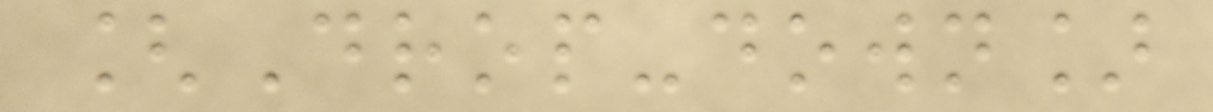[Drop-down]
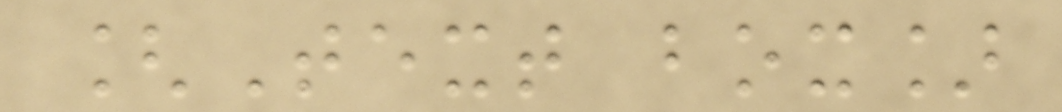[Text box]
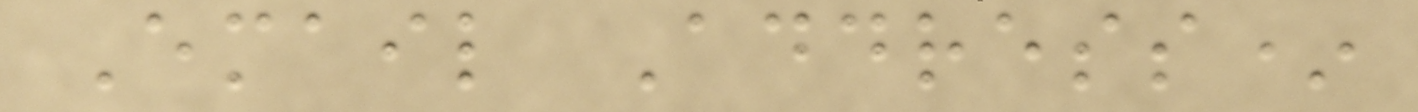Email Address*
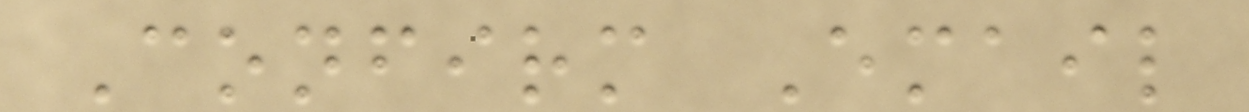Confirm Email
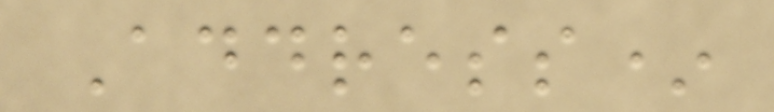Address*
